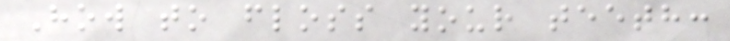How to floss your teeth:
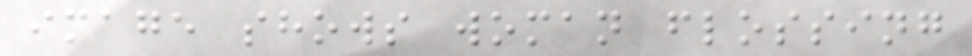image shows woman flossing
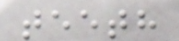teeth
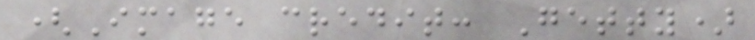(Image credit: Getty)
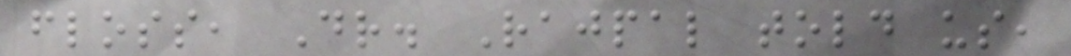floss, Dr. Rajpal told us,
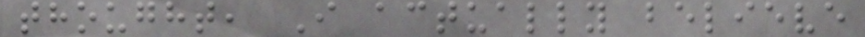thought, I actually believe
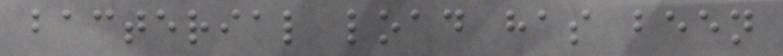bacterial load has been
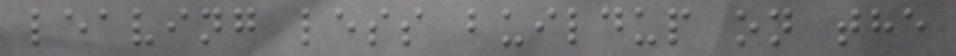leaving less buildup on the
